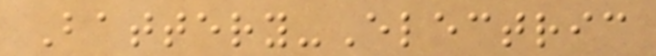Battery-Electric
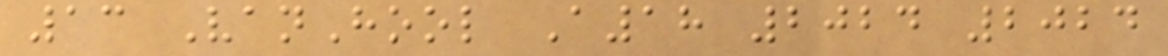13 VanHool A18 2024 2024
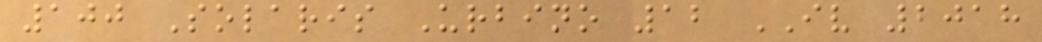100 Solaris Urbino 12 IV 2018
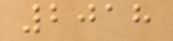2018
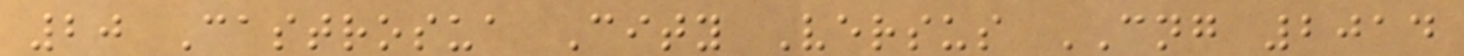20 Castrosua City Versus CNG 2014
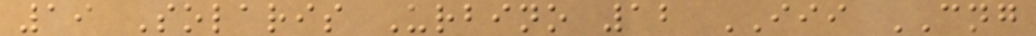19 Solaris Urbino 12 III CNG
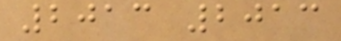2013 2013
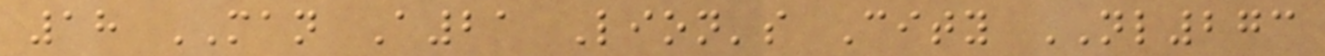18 MAN A21 Lion's City NL273
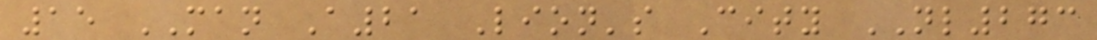15 MAN A21 Lion's City NL273
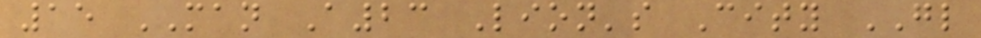15 MAN A23 Lion's City GL
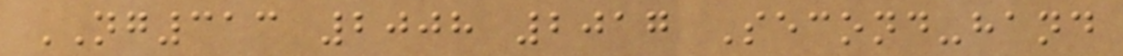NG313 2008 2017 Second-hand
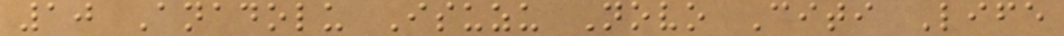10 Anadolu Isuzu Novo Citi Life
